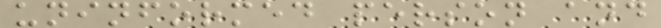uninformed person and
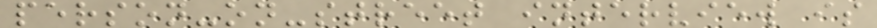person-on-street interview is
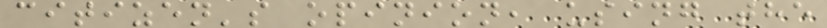citizen's opinion, using the
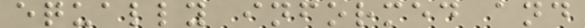equally informed and
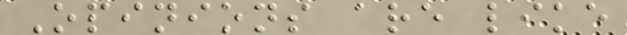Opinions are like
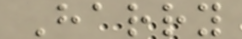Harry
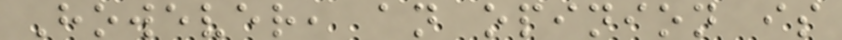However, an opinion is
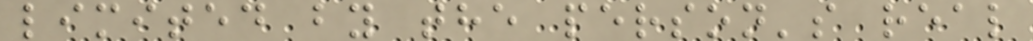limited by the person's real
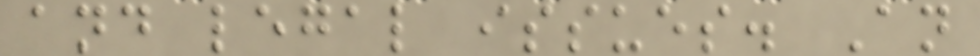and legal issues. An
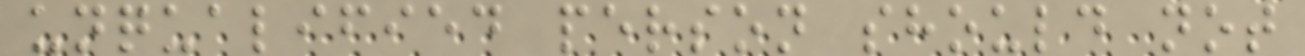unqualified person should not
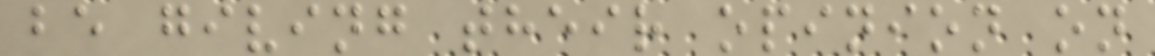be giving their opinion on
